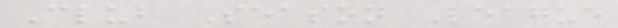Club Season League
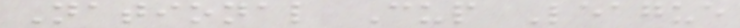National Cup League
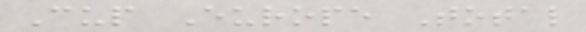Cup Europe Total
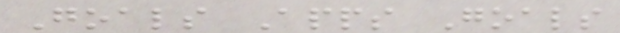Goals Apps Goals
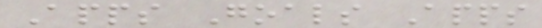Apps Goals Apps
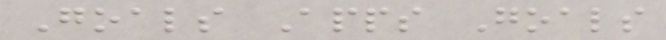Goals Apps Goals
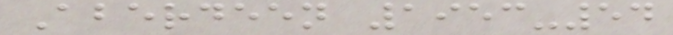Aberdeen 1953-54
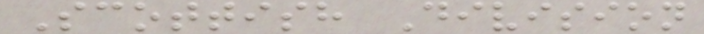Scottish Division
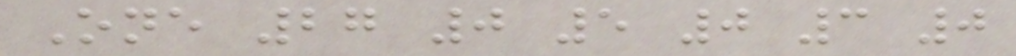One 27 0 5 0 3 0
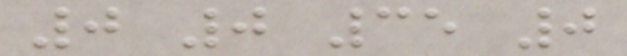0 0 35 0
